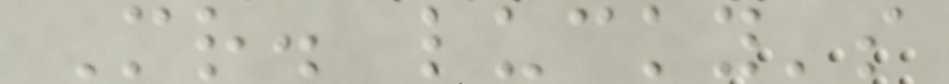Mr. lucky's
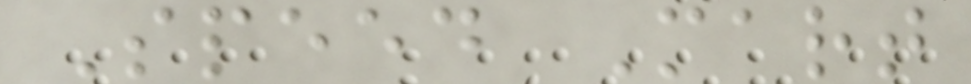Speed Mart
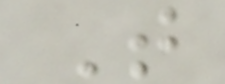T
